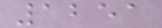1251
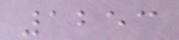1253
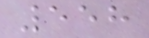558
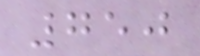750
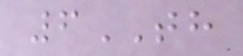6TH
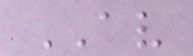AV
